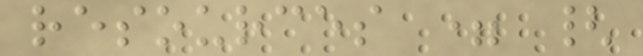resources = {
